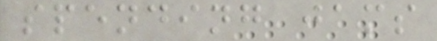spending jams
